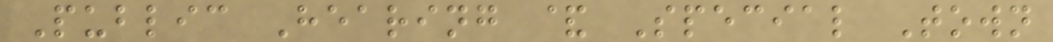Public Hearing & Special Town
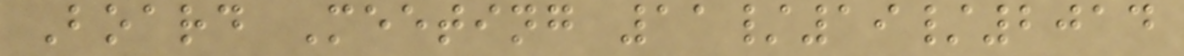Board Meeting 11/19/2014
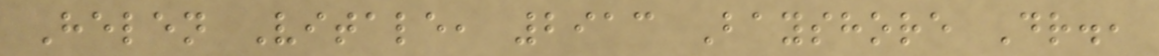Helen Vitale, 2913 Bayshore Dr.,
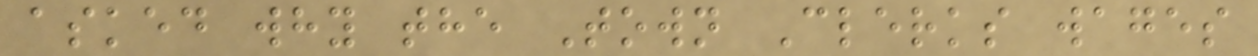asked why the Town Clerks wages
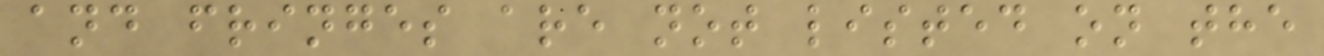and fringes are not listed on the
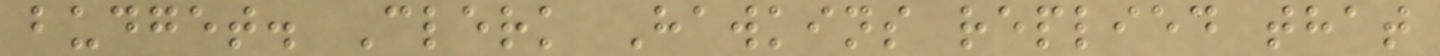budget. Clerk Hawkins replied that
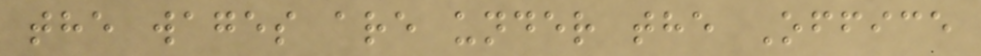the wages are under the Office
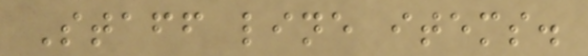Staff line items.
